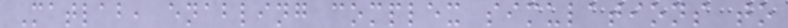Matlab, enabling complex simulations to
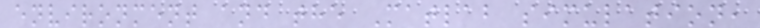environment and the Matlab simulation,
